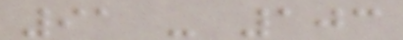91 - 103
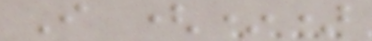I (*)
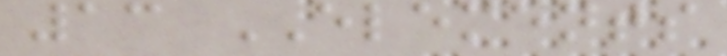13 ELEMENTS
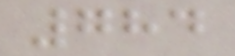784
